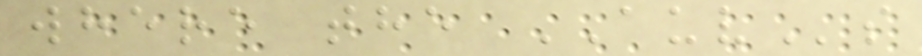where the AUVs
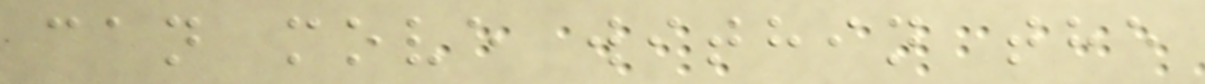can move within the
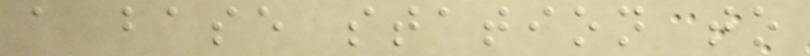a base station to
